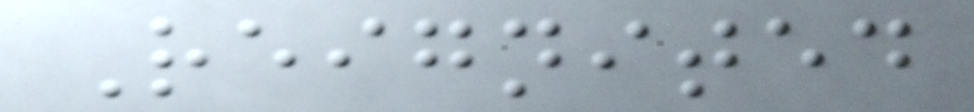Reignited
